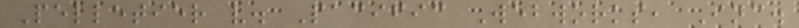Pelletier v. Pacific Webworks, Inc.
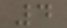4
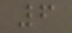6
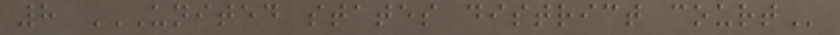8 UNITED STATES DISTRICT COURT
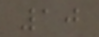10
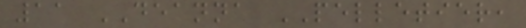11 DEANNA PELLETIER,
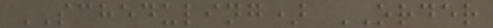SCHEDULING) ORDER
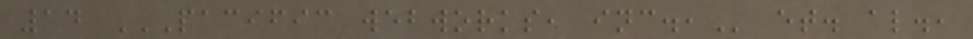14 PACIFIC WEBWORKS, INC., et. al.,
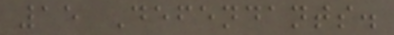15 Defendants.
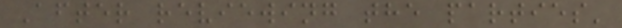After reviewing the parties'
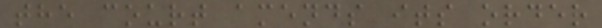the court amends its order
